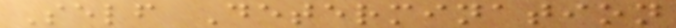Self Determination
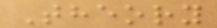Theory
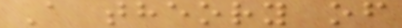A theory of
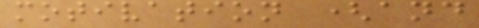motivation (and
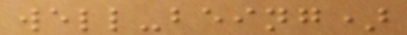well-being)
